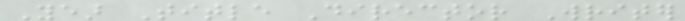Year Title Director Writer
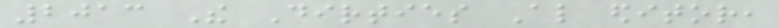2013 The Dirties Also editor,
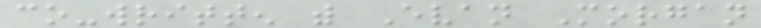co-written with Evan Morgan
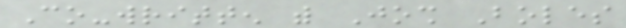Co-written with Josh Boles
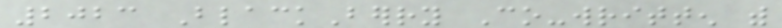2023 BlackBerry Co-written with
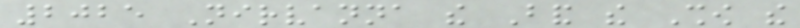2025 Nirvanna the Band the Show the
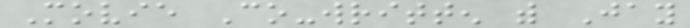Movie Co-written with Jay
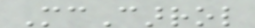McCarrol
